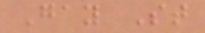Gay St
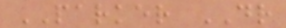PARKER DR
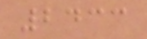2433
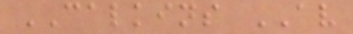CALKINS AV
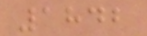1842
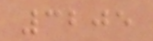3205
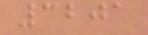3201
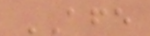AFE
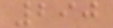290
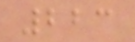223
